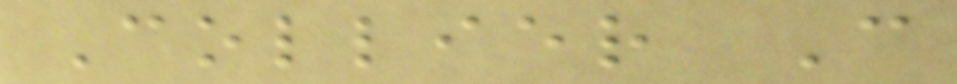Collier C
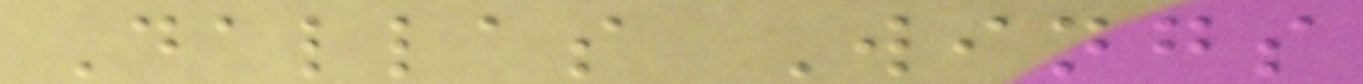Dallas Wings
